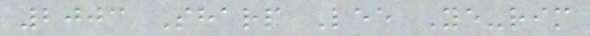2003 Sharp Lee Ye-rim
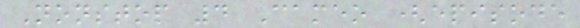Nonstop 4 Cameo (episode
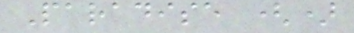Paradise ()
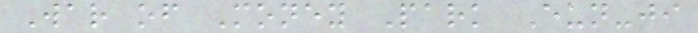War of Money Park Eun-ji
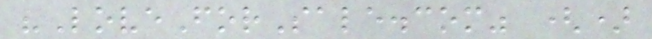"LoveForSale.com" ()
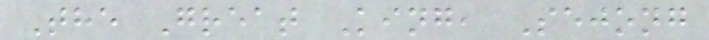The Great King, Sejong
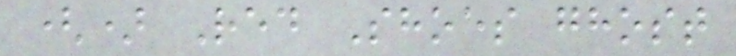() Red Shoes ghost
